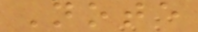Note
